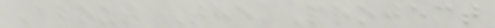About The Project
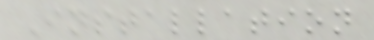Installation
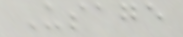Usage
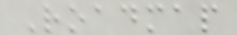Roadmap
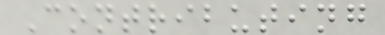Contributing
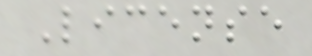License
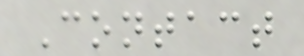Contact
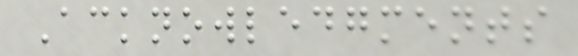Acknowledgments
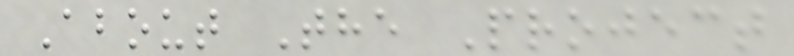About The Project
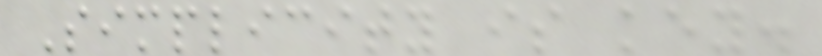Simplicity is key.
